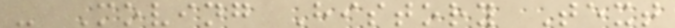- Moving History Text
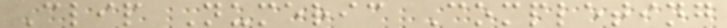Clip Numeric Completing
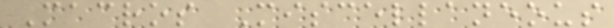Macros Miscellaneous
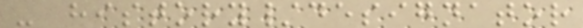- history/designator
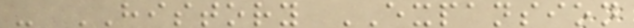- HISTORY EXPANSION
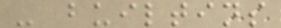- builtins
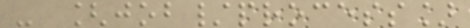- [job/process]
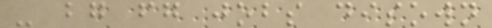- bg fg jobs disown
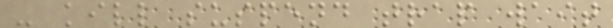- kill suspend trap wait
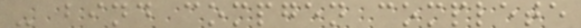- bind compgen complete
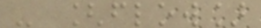- [flow]
